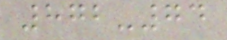872-74
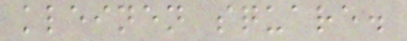kleinen square.
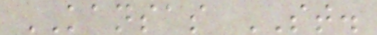KANSAS ST.
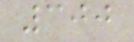300
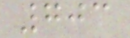703
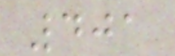401
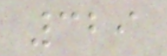329
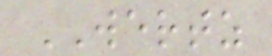WERTZ
